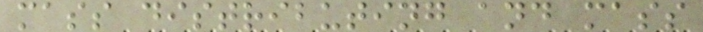mass distributing and mass
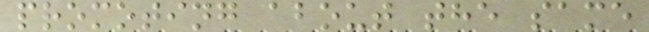promoting about the same
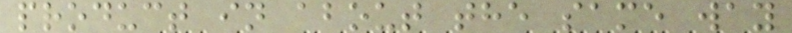product in about the same way
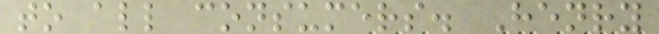to all consumers. Henry
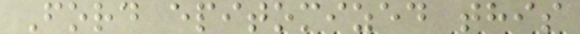Ford epitomized this
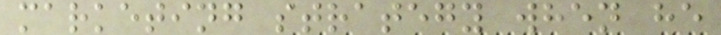marketing strategy when he
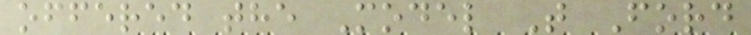offered the Model T Ford
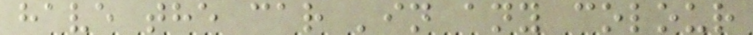have the car 'in any colour
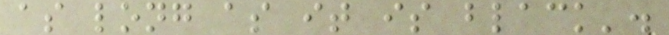as long as it is black'.
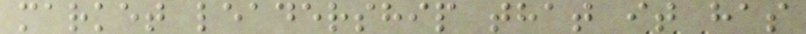market leadership that it has
